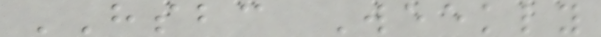HSBC Weekly
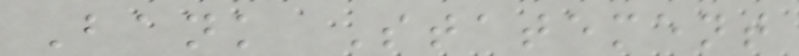Bank Statement
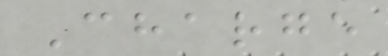Charge
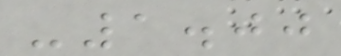-1.00
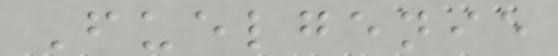Fuelgenie
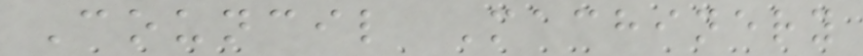Council Machinery
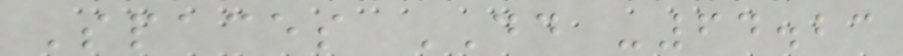Spaces DD -64.23
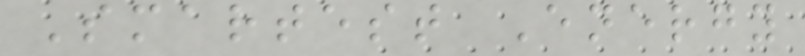Smartest Energy
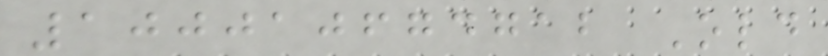100010674712 Old
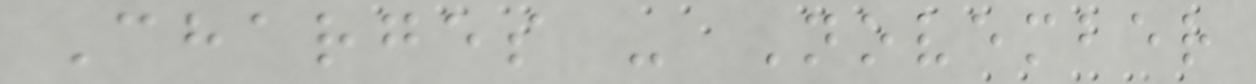Charges - November
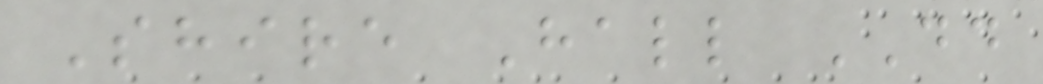Shire Hall DD
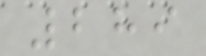289
